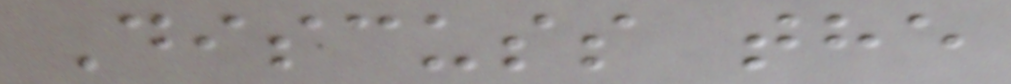Discuss the
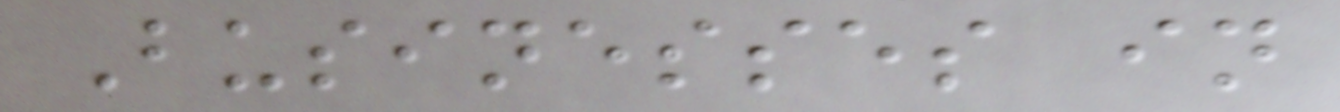Businesses in
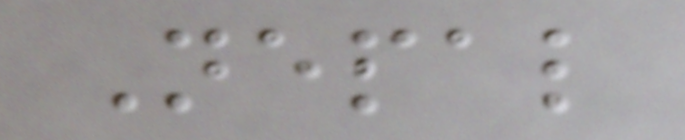Nepal
